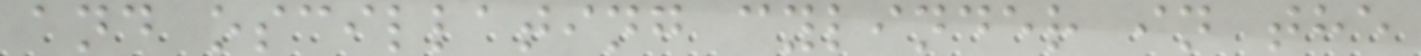and oscillating cylinder in the
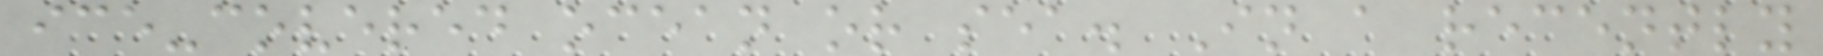ice-covered ocean or sea. In a recently
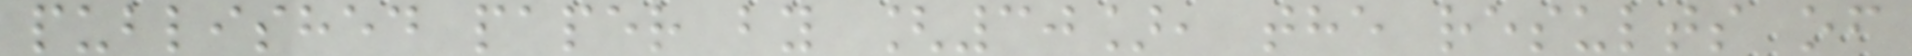published paper by [30], the results of
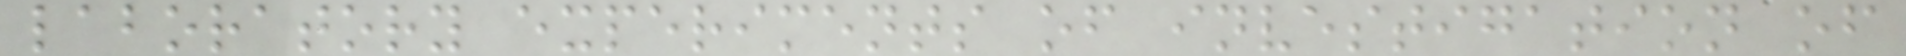laboratory experiments of investigation of
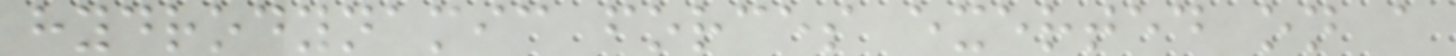hydrodynamic forces exerted on a
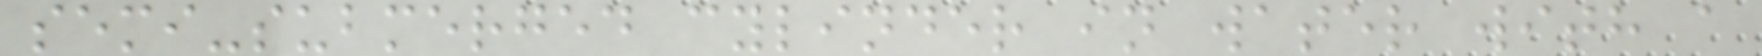semi-submerged cylinder in water with a
